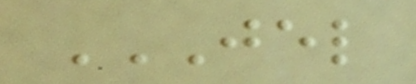JEL
